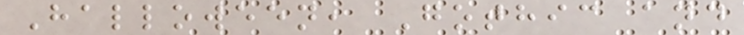Halloween, Gothic and
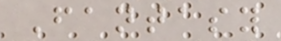Fantasy
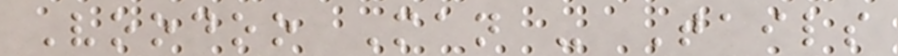Voodoo Man - Tails
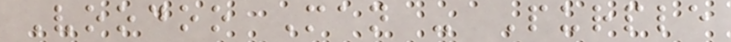Voodoo Man - Purple
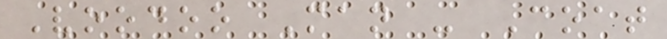Voodoo Man - Coat
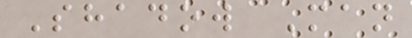Shadow Man
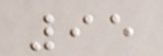95
